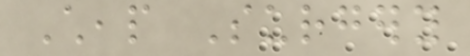Cheap Surgery
